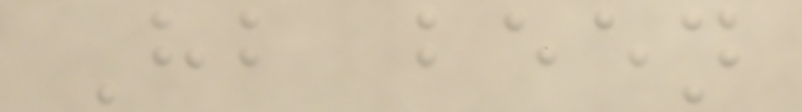Hb been
